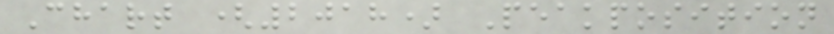Chart (2018) Peakposition
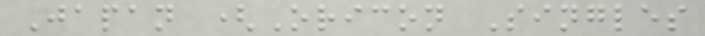Japan (Oricon Singles
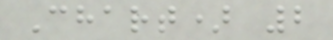Chart) 2
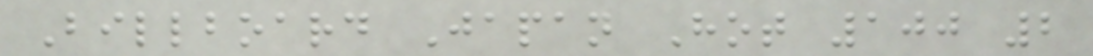Billboard Japan Hot 100 2
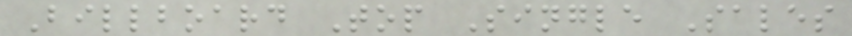Billboard Top Single Sales
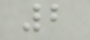2
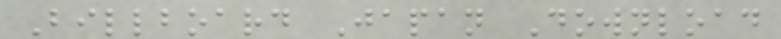Billboard Japan Download
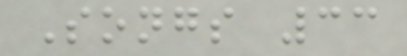Songs 33
